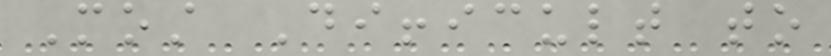Most Difficult to
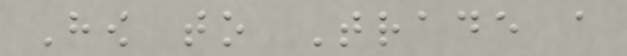How to Trade a
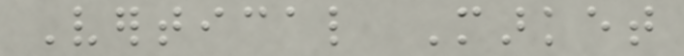Vertical Market
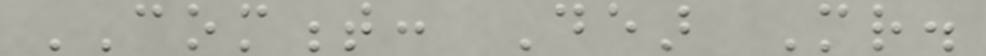COMMENT: Dear Mr.
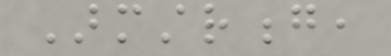Armstrong,
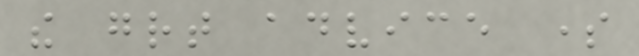the great advice some
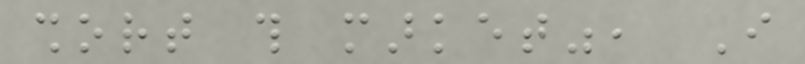short this market", I
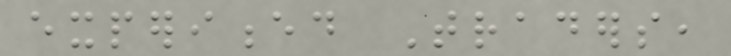experienced Traders,
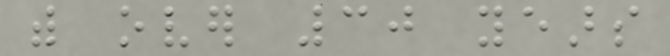with over 30 years
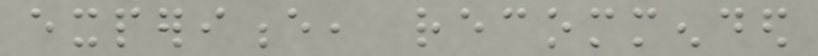experience, recommended
